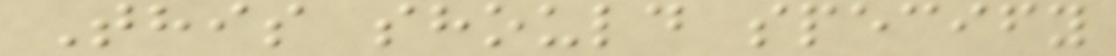This should specify
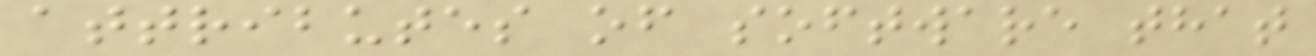attributes of software that
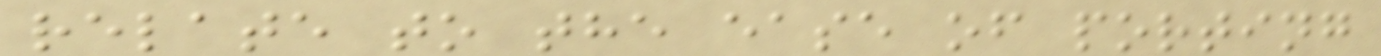relate to the ease of porting
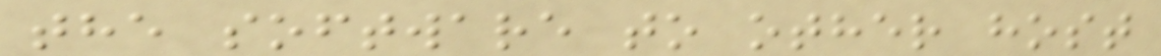the software to other host
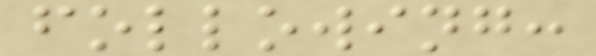following:
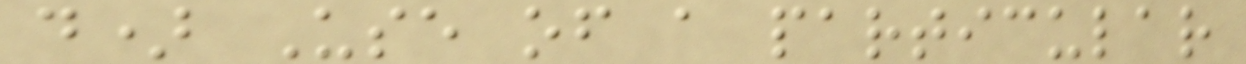d) Use of a particular
